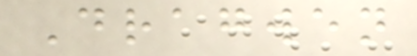Dragwen
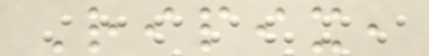Ripix,
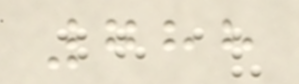788
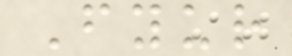Fyur
